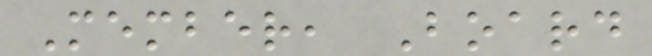Member, Board
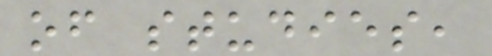of studies,
